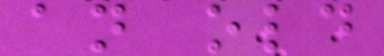an old
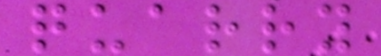quarry
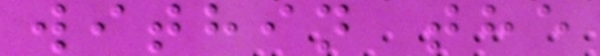within the
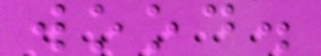wood.
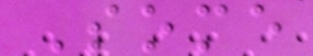Some
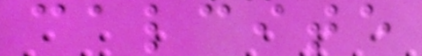calcite
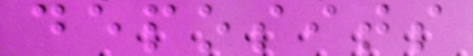deposits
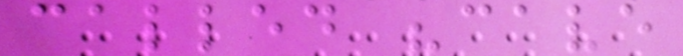called "cave
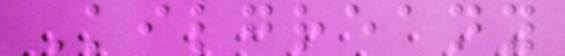Kilgreany
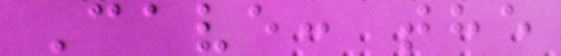Cave: the
